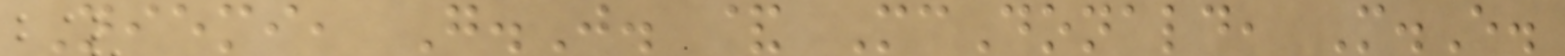Niemi, G.J. & McDonald, M.E.
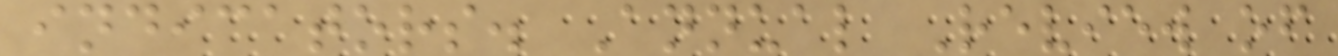indicators. Annual Review of
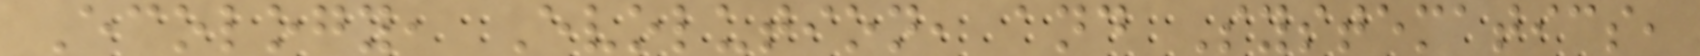Ecology, Evolution, and Systematics,
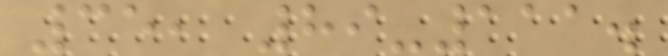35, 89-111.
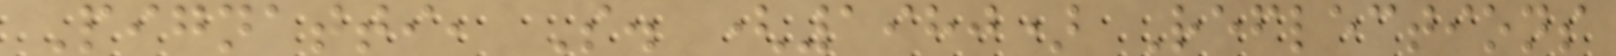Pignatti, S. (1980) Reflections
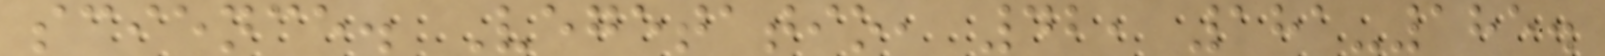science. Vegetatio, 42, 181-185.
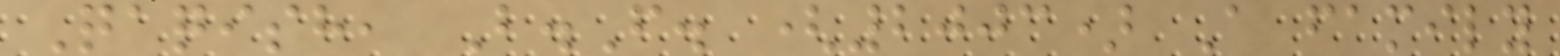Qaqish, B.F. (2003) A family
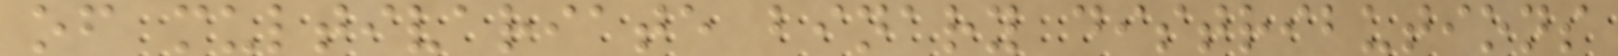of multivariate binary distributions
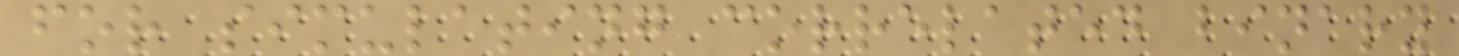for simulating correlated binary
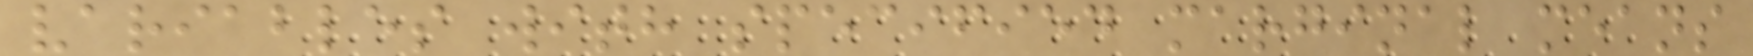variables with specified marginal means
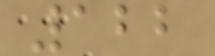122
